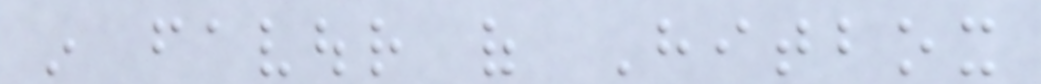in favour of Hitbox
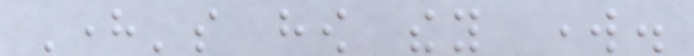Here's how they work.
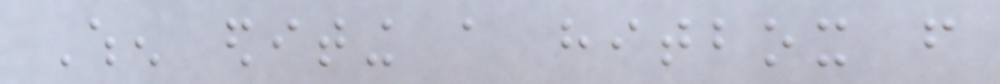When editing a hitbox from
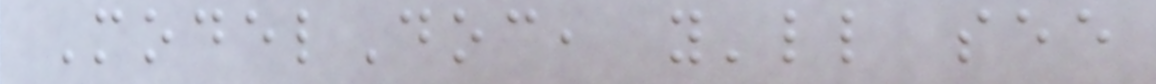ModelDoc, you'll see
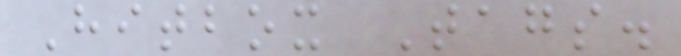Hitbox Tags.
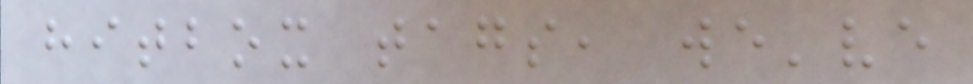hitbox tags, we've
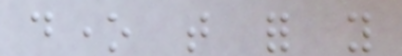done that for you
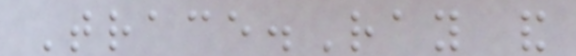Trace.Ray and
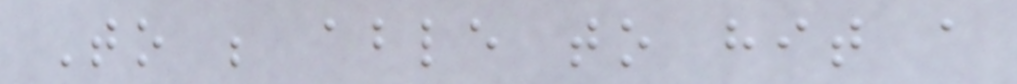To be able to hit a
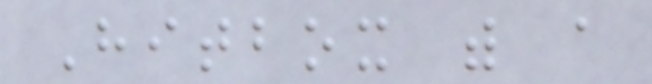Hitbox with a
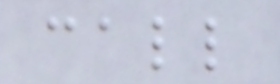call
